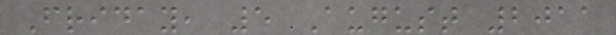Friday, 5 August 2011
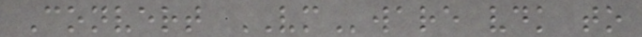Convert VMware vdk to
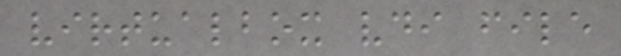virtualbox vdi file
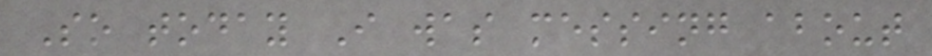So today I was messing about
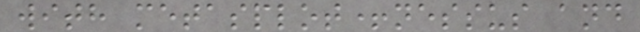with metasplot+nessus and
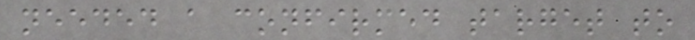needed a confirmed target to
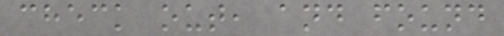check out, and found
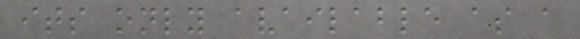its only available as a
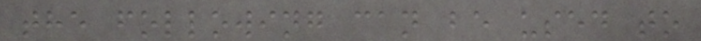the following can be used to
